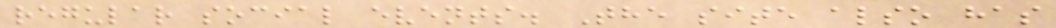regular social events. The site also has
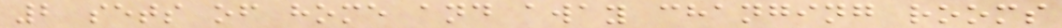2 sets of home and away changing rooms
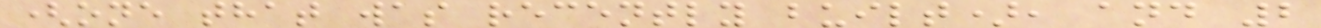(one that was recently built), and 2
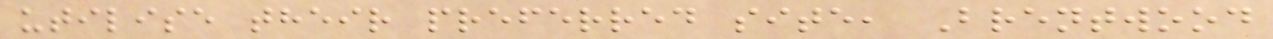utilise their preferred site, Brentwood
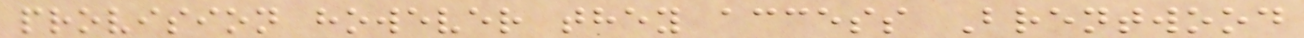provision however they access Brentwood
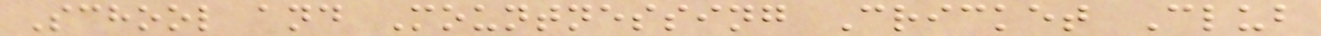School and Mountnessing Cricket Club
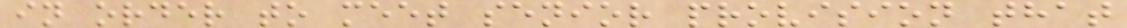in order to meet senior provision that
